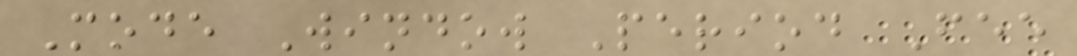Mode Window Period Fee
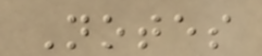Notes
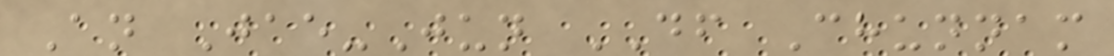An Jae-Jun DF Chunnam
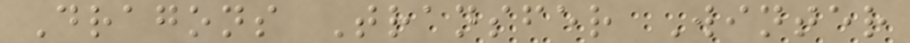Dragons Transfer Winter
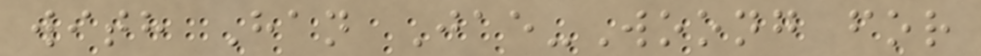with Han Jae-Woong for
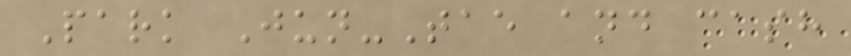Park Jun-Tae and cash
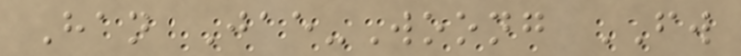Han Jae-Woong FW
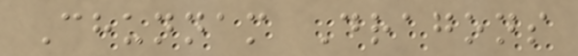Chunnam Dragons
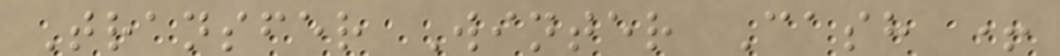Transfer Winter Cash +
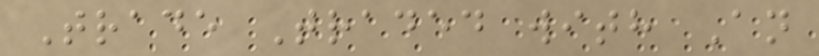Trade Traded with An
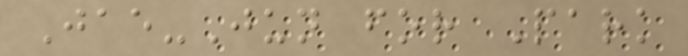Jae-Jun for Park
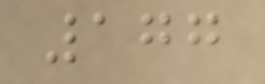177
